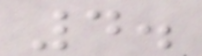4.
